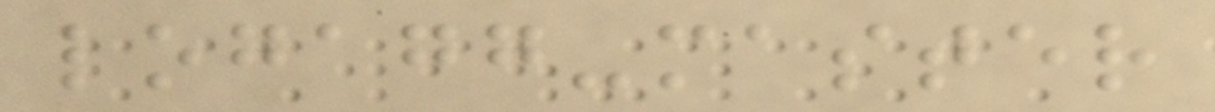logagg-master
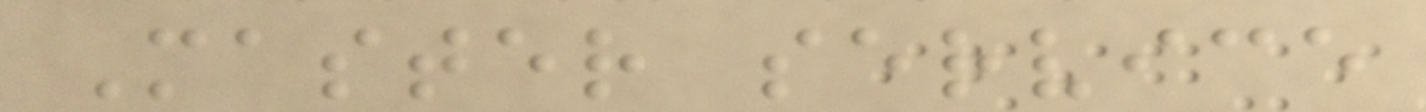Master service
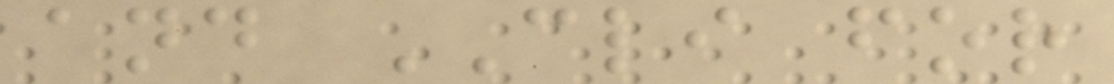and CLI for
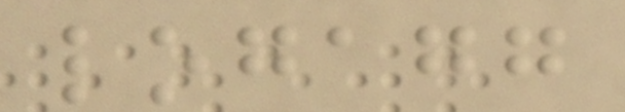logagg
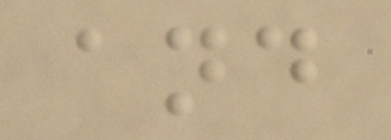and
